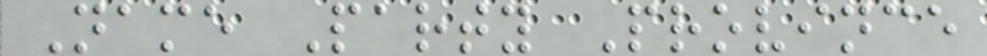Name Party Province
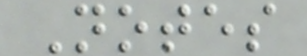Notes
